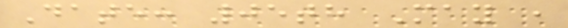Date: 05th May ,
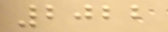2022
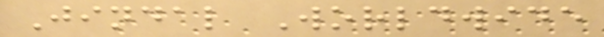Jindal Worldwide
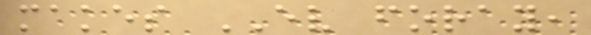makes EV foray,
